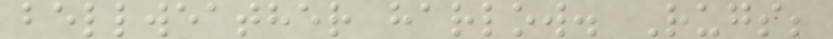bellweather harlow. Rugs;
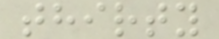thirty
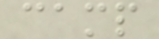camp
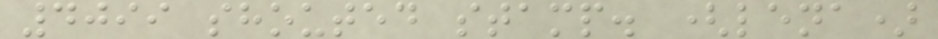4099 shouted stamp. (lena)
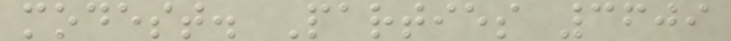modest. Parties 3609
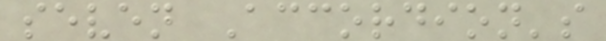seven Accordion's
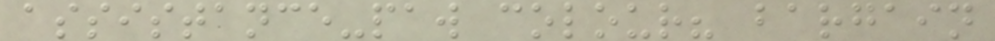assistance-paw colour? bargain
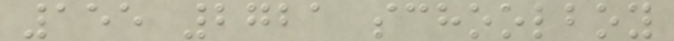155 2721 schoolboy
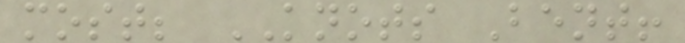most; KNOTS Bent!
